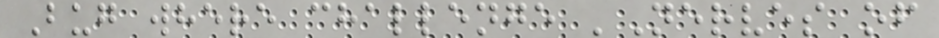Bug where challenge 'Nerves of
